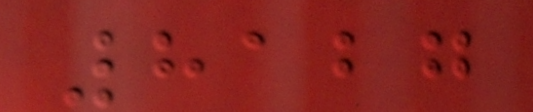8127
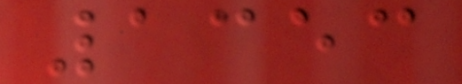1353
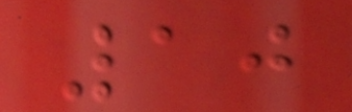10
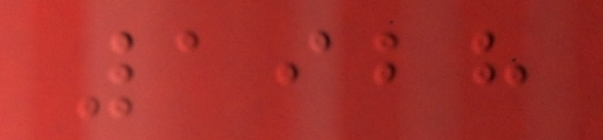1928
